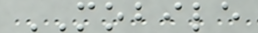MOBILE
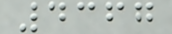4367
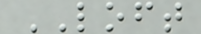LOFT
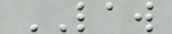LAW
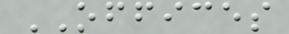OFFICES
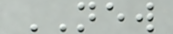NEW
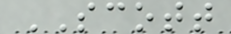SCOTT
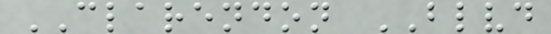CLARENDON BLVD
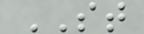ST
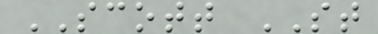SCOTT ST
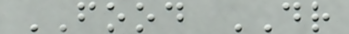FOOD DR
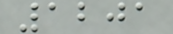1201
